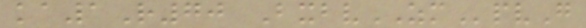ka1R70 BxbvZMpvG
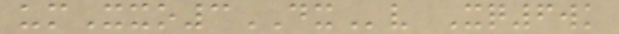umXxo3DXv Xq6wk
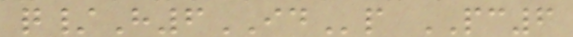q/H6IDp PC6
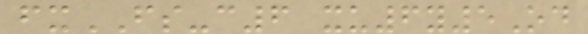fxFS-c6 xu6y5Od
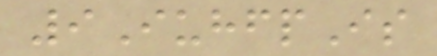9IuhfpIs
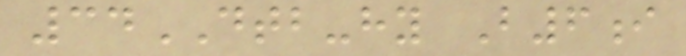34DTB-hy B6i
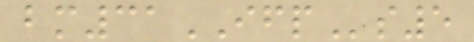bm31IFPs5
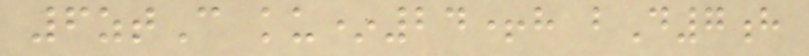6ztC ku*24+h bD7h
